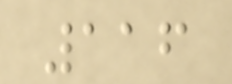116
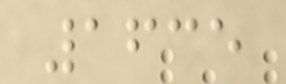1635
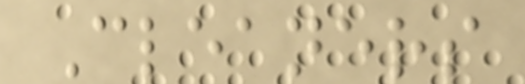Cleaners
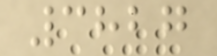3827
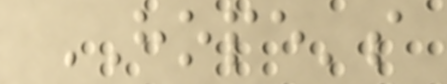HOPE's
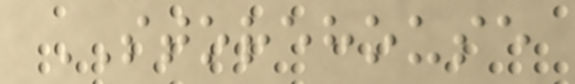STOREHOUSE
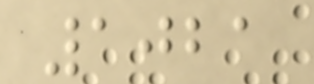1021
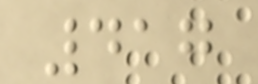417
